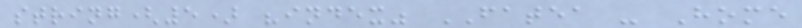string(5) "index" FATEA - Home
